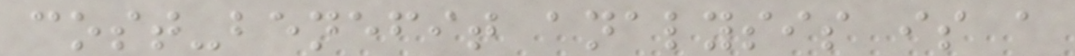cost-benefit analysis is a
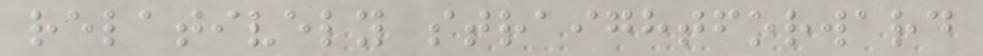relatively straightforward
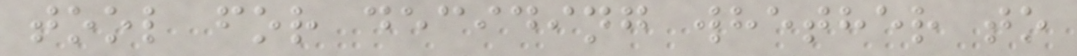tool for deciding whether to
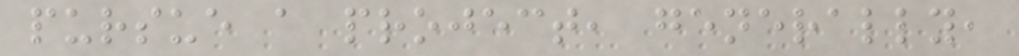pursue a project, generally,
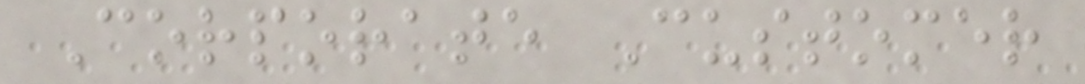Corporate Customer
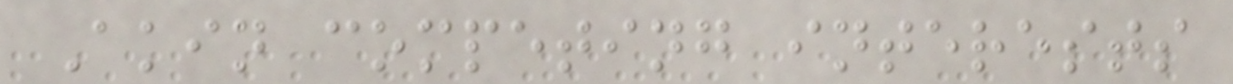Akin competing interests
